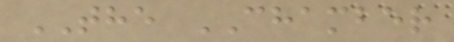THE CHAMBER
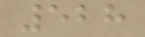528
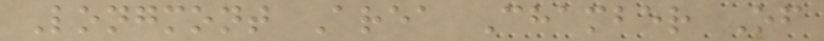Longmont Area Chamber Of
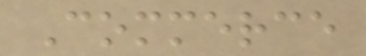Commerce
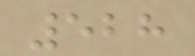528
